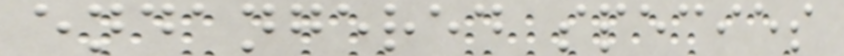endangered species
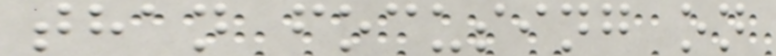than focusing on
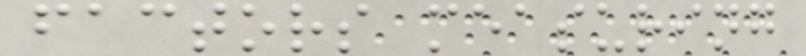factors measuring
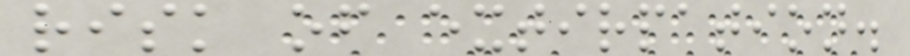risk of extirpation.
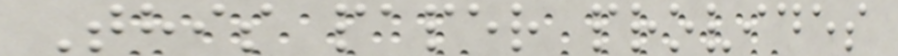This paper provides
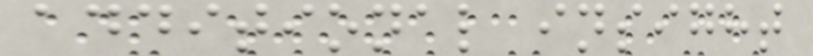additional insight
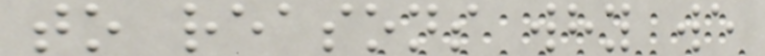to reasons why we
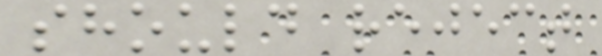should reject
